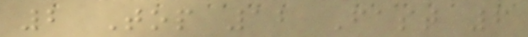2 Top 12 Fast 6
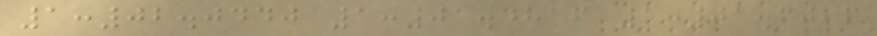1:02.0440 1:01.4816 1:01.6026
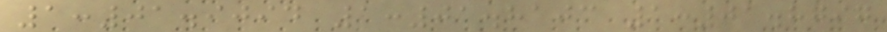1:01.9094 1:01.8103 1:01.8797
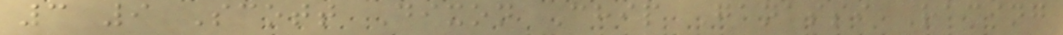3 9 Scott Dixon Chip Ganassi Racing
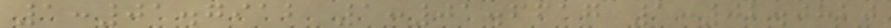1:01.7912 1:01.6617 1:02.0820
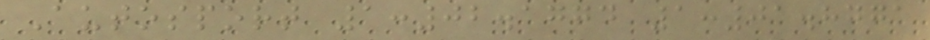Autosport 1:02.1774 1:01.8771
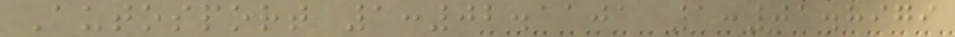Autosport 1:02.1101 1:01.8979
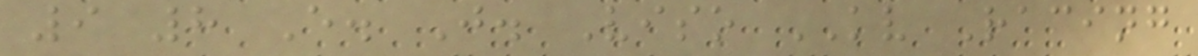9 8 E. J. Viso KV Racing
